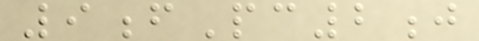9fPc2j
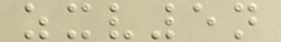zxv5n
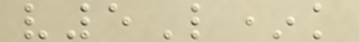v5L*k
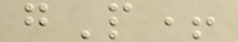gP+
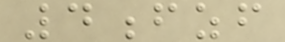4fzf
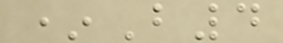*B4
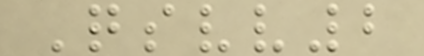Qsvv2
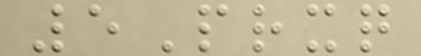5Prxq
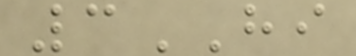3HI
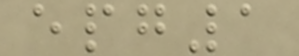epg1
